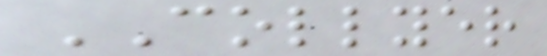COLLYER
